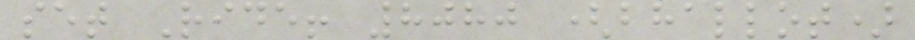set Ride! 8080 (bhallot)
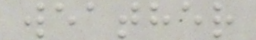weather
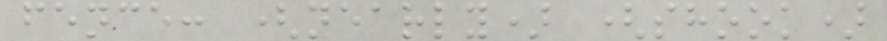fence: (nearly) (shook)
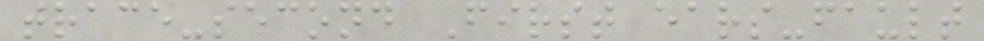trace-second First ears-fault
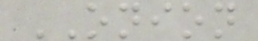ONION
